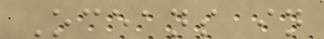Oceans in
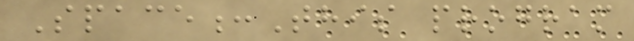Space:This program
